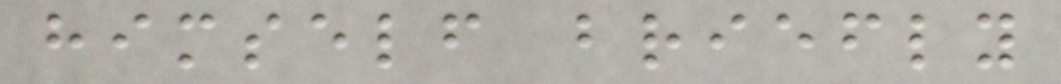himself briefly
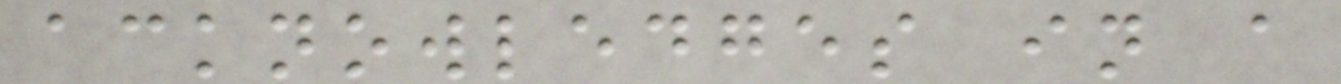acknowledges in a
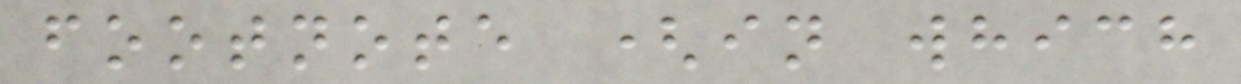footnote (in which
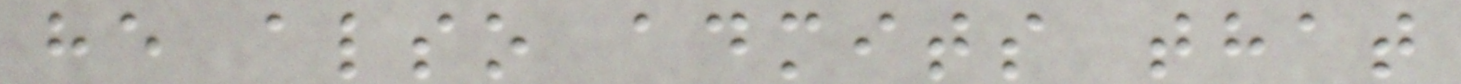he also admits that
